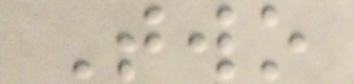Two
